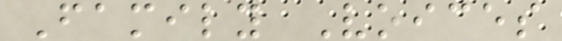Family Voices
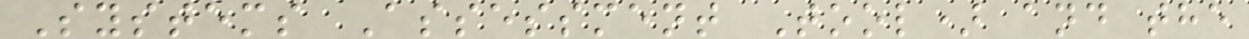Systems Assessment Tool) and the
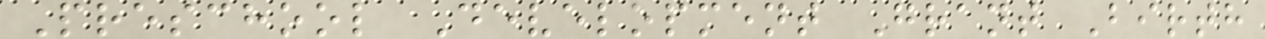Preschool Development Grant Birth
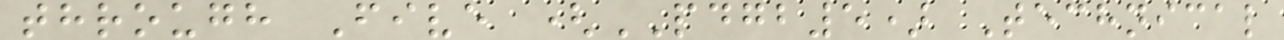through Five (PDGB5) Technical
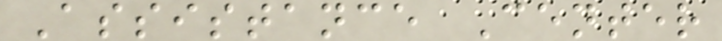Assistance Center
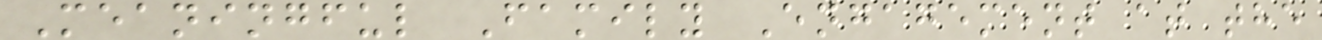Meaningful Family Engagement at the
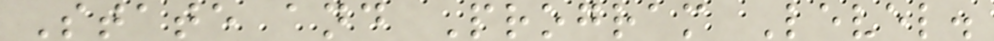State and Program Level.
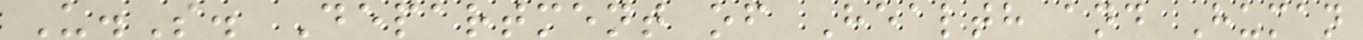U.S. Department of Health and Human
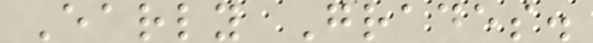Early Grades.
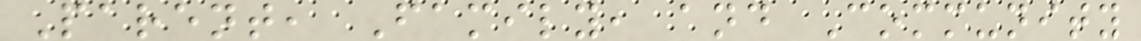Parent, Family, and Community
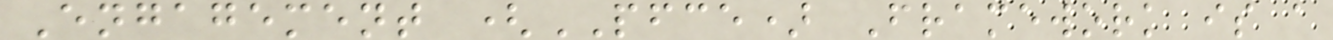Engagement (PFCE) Framework is a
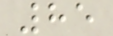85
